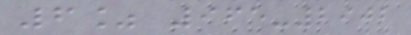6% 965-2902
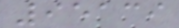95139
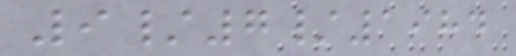9/7/1984
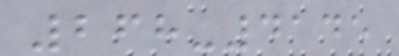268-4145
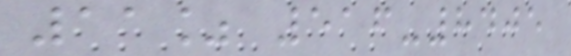11% 516-8405
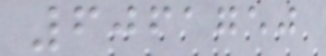6061750
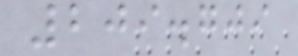209.709
